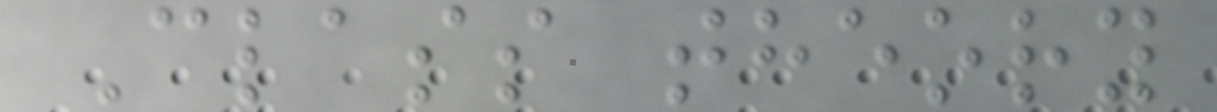Class theory
